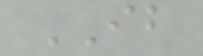IB
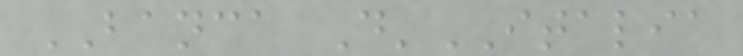BANCA D'ITALIA
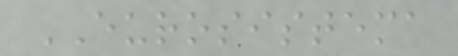EUROSISTEMA
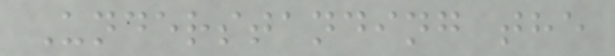Understanding the
